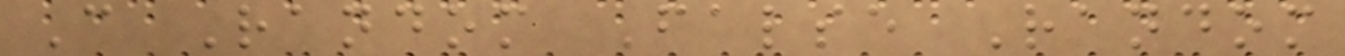C Random False Random
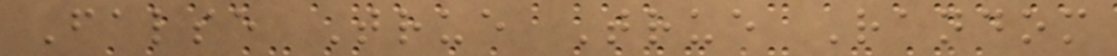False True True Random
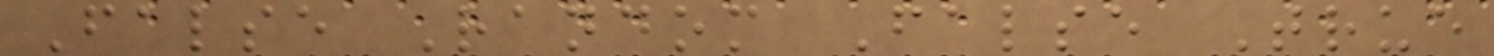False Random False True
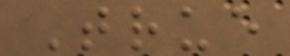True
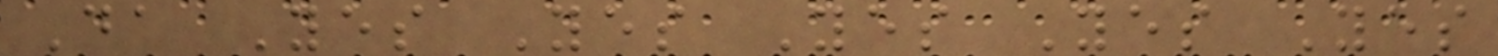Da Yes Yes Yes Yes Yes
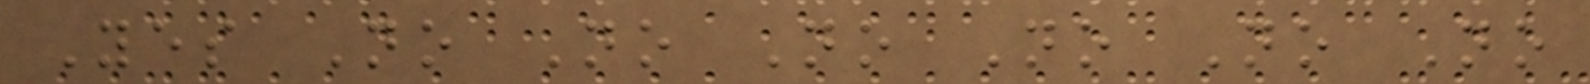Yes No No No No No No
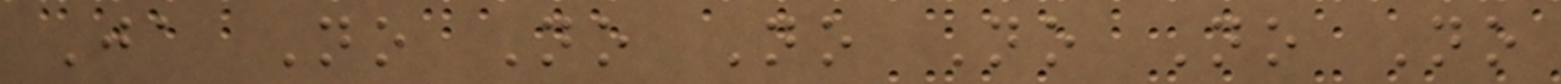Ja No No No No No No
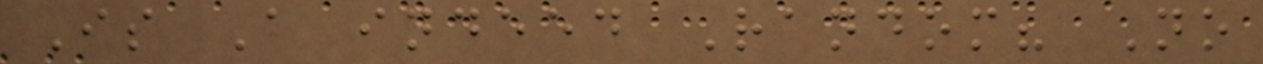Is A indeed Random? No
